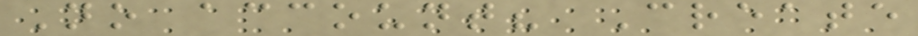No account? Create
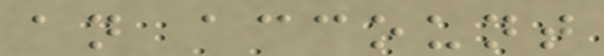an account
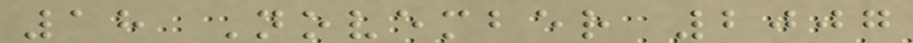18 November 2007
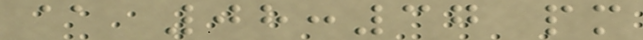@ 08:37 pm
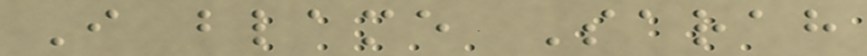I blame Sarah
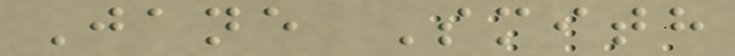Jane Smith
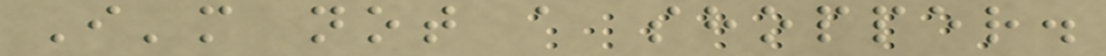I'm not a shopper.
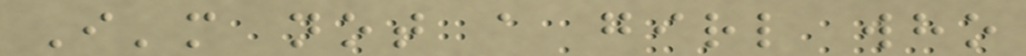I'm not a girl who
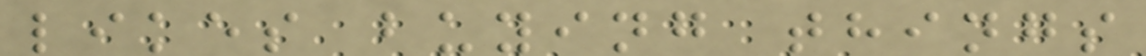likes buying things
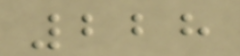228
